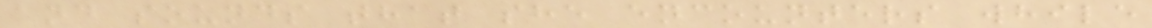and sounds that she encounters while
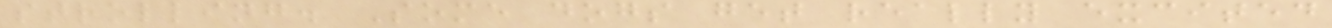strolling. Some dogs get really excited
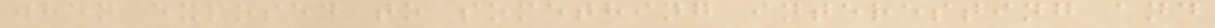when exposed to something interesting and
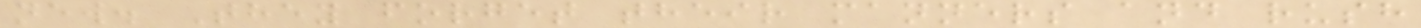new. They forget their manners and rush
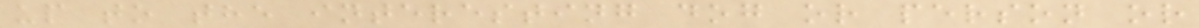up to the interesting dog or person or
